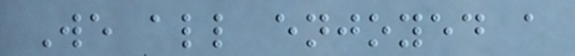We all enjoyed a
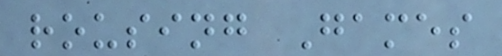rousing Games
